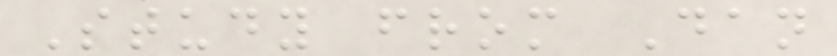Study from Dan
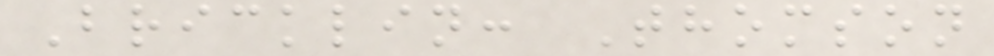Bricklin: Thomson
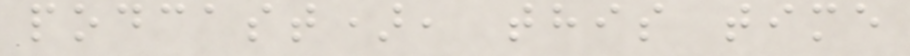podcast), this time
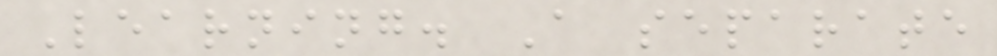Learning. A separate
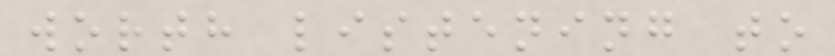worth listening to
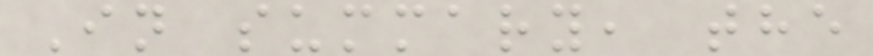In summary, the
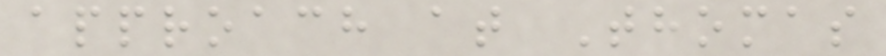approach at Thomas
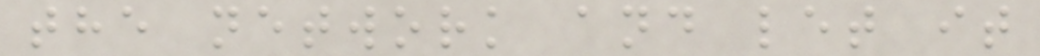the network and let it
